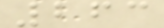263
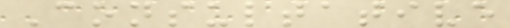Consultative
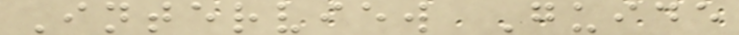Interview Guide
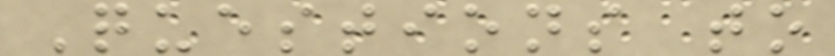Questions to
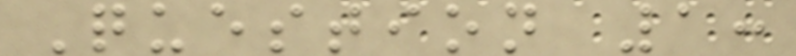Question 1:
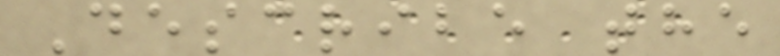Describe the
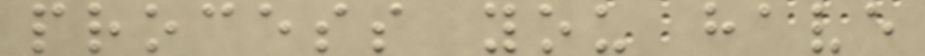process you have
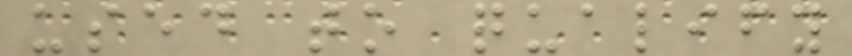used to qualify
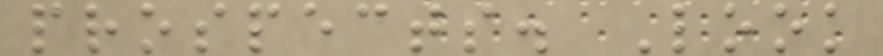prospects. Look
